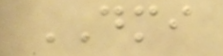DMI
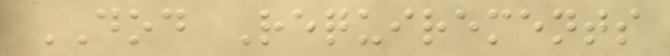DOD Requirements
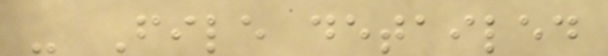- File detailed
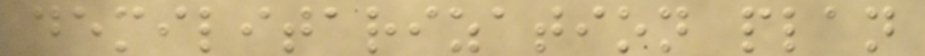demilitarization plan
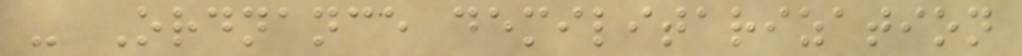- Ordnance demilitarization
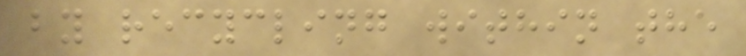by recycling within the
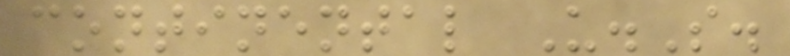continental U.S.
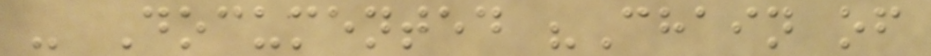- Documented "Chain of
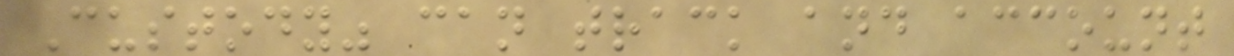Custody" can track and account
